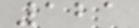121
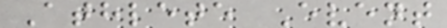Athlete Event
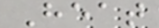Heat
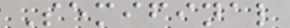Semifinal
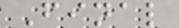Final
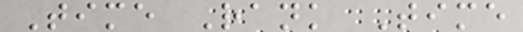Time Rank Time
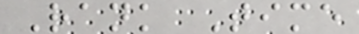Rank Time
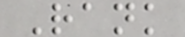Rank
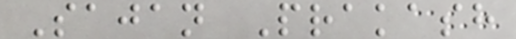Sajan Prakash
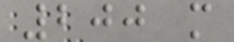200 m
